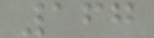167
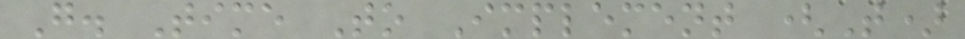G. Time To Implement (T)
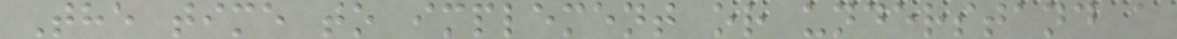The time to implement or understand a
